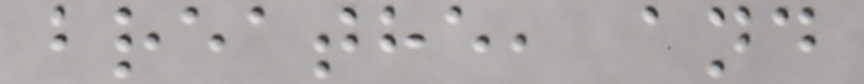breathe, and
